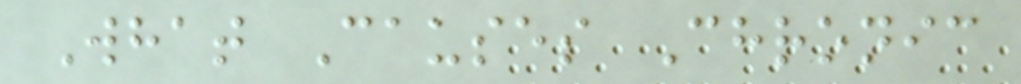What Causes Chronic
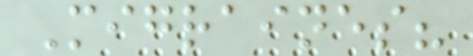Migraines?
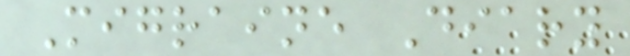Migraine Diary
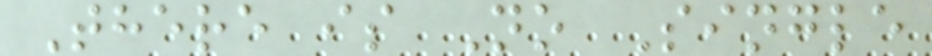There is No Single
